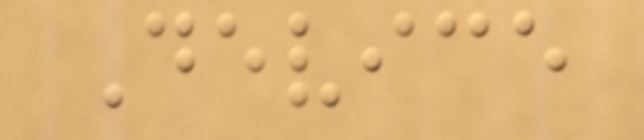Device
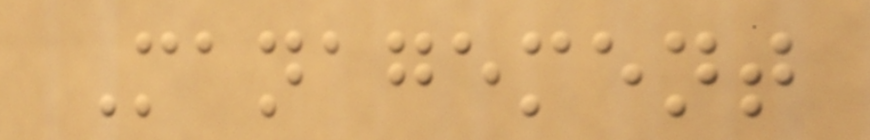Management
